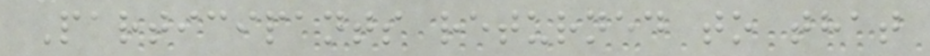Participants returned to that
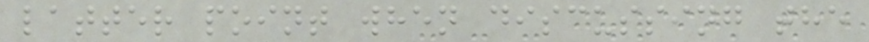latter point when discussing the
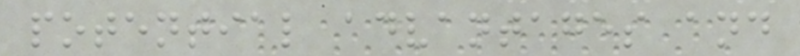potential advantages and
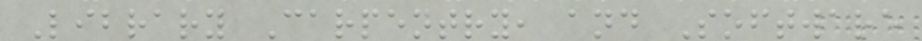Library Carpentry, and Software
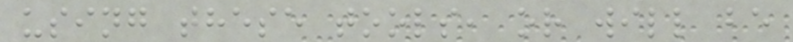using these tools, or will be
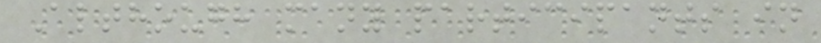Although many participants in
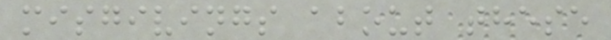misgivings about these
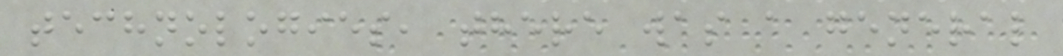technologies, there was a general
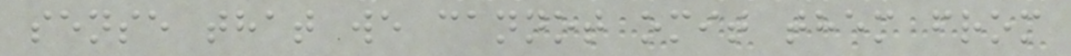sense that we cannot omit them from
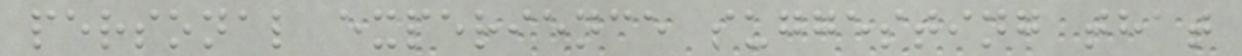personal experience suggesting that
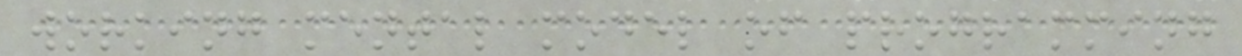working mental model of programming
